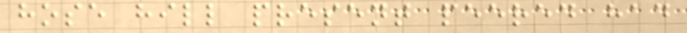hose hill present peered had
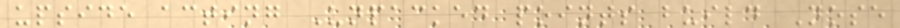upside acting Unpacked points build Nose
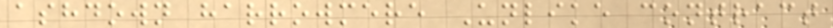ashdown harrowmere Unlike contract
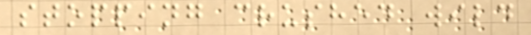stopping crushed wild
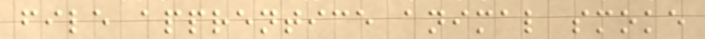file apprentice animal smoke
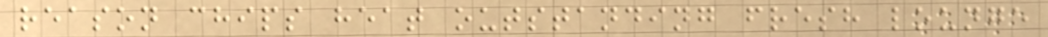reason chips heat outstanding fresh lounge
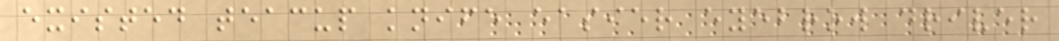existed teacup knife easier eyebrow driver
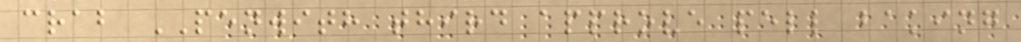crab PENWITH third approve pell baking
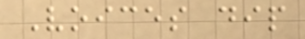Voices dip
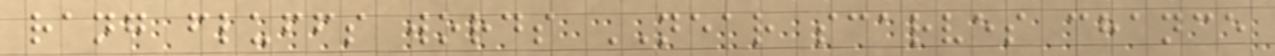rang fluffs words NEAR scarves chance
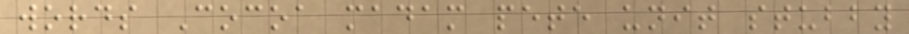words Cocoa madam pete unit stubby
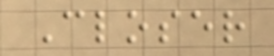Closer
